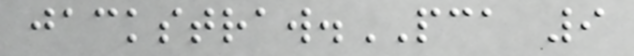jackstraw.PCA 9
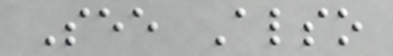See Also
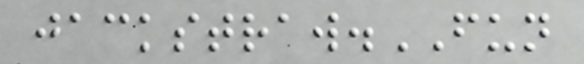jackstraw.FUN
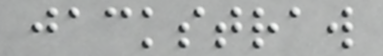jackstraw
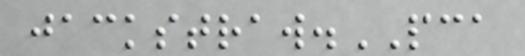jackstraw.PCA
